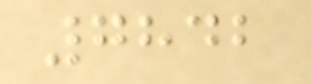7842
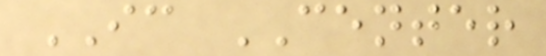IC CENTER
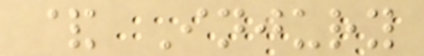& Injury
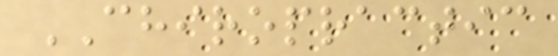CHIROPRACTIC
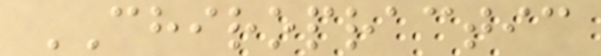CHIROPRACTIC
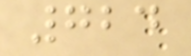724
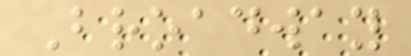Broadway
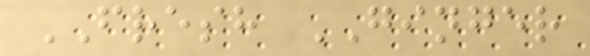FRESH GINGER
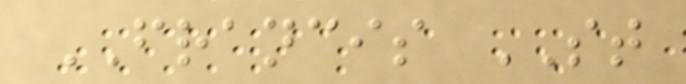FRANCIS ST
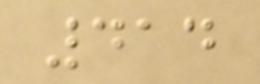414
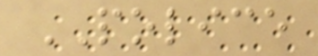POLICE
